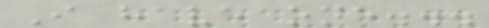I have one...
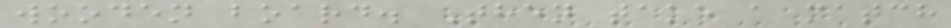wooden board. Then take a match
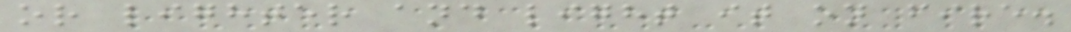or lighter and light it on fire.
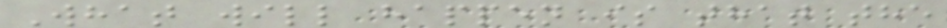What will happen is that the
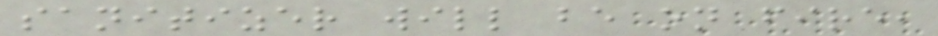sanitizer will be on fire,
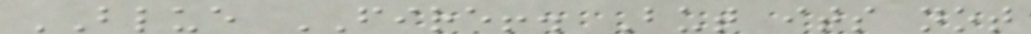BLUE FIRE!. But its not
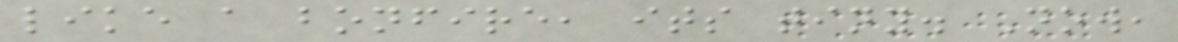like a bonfire, its tiny. Now,
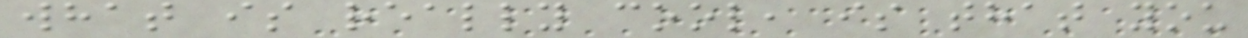what is really cool, is that you
